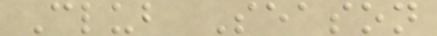Club Season
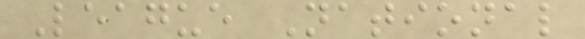League National
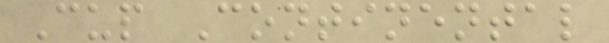Cup Continental
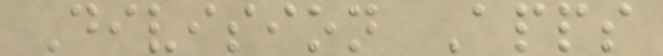Division Apps
